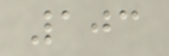103
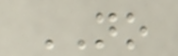NO
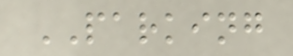PARKING
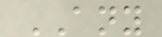ANY
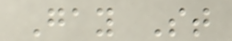Gay St
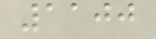1100
